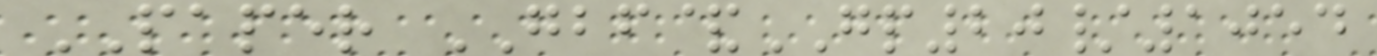PAPER GBF&GP20/1054
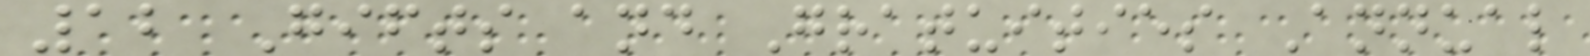12 Gifts and Gratuities Annual
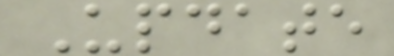Update
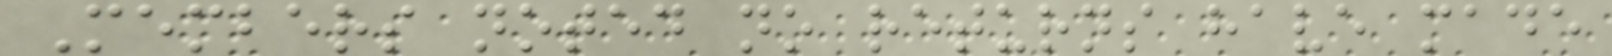Members noted no returns have made
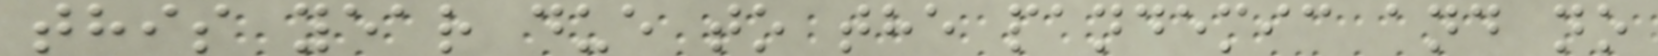this year due to the pandemic and no
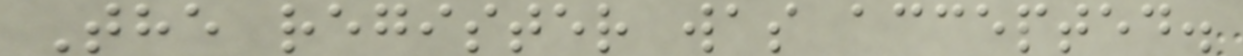The register was accepted.
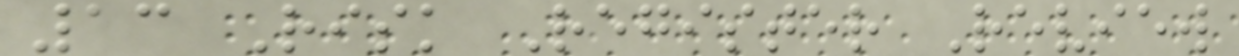13 Risk Register Review
